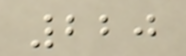220
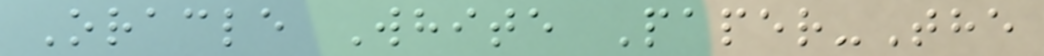Oracle White Paper-The
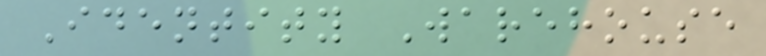Identity Warehouse
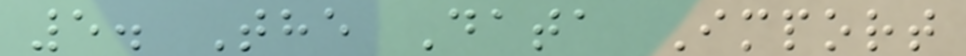5. The Data Import
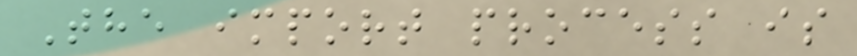The import process is
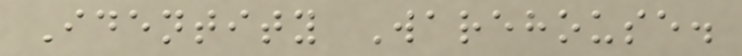Identity Warehouse.
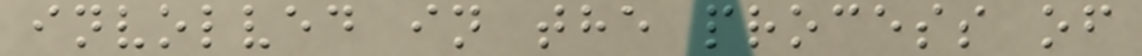involved in the process of
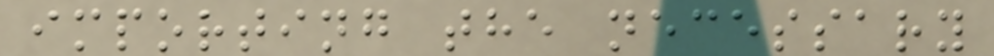importing the necessary
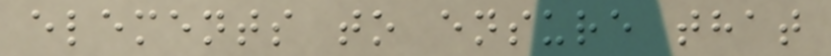elements to ensure that
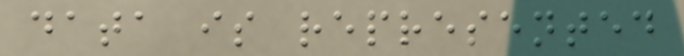data is represented
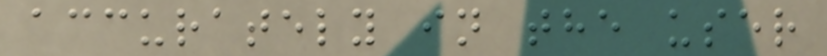accurately in the user
